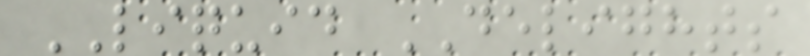LIQUID DELIGHTS
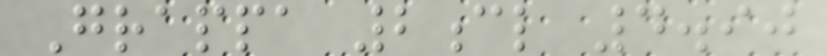Grappa 2cl 4.90
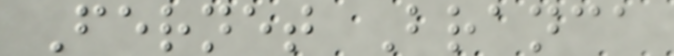Fernet Branca
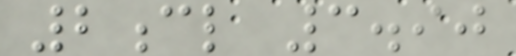2cl 3.90
